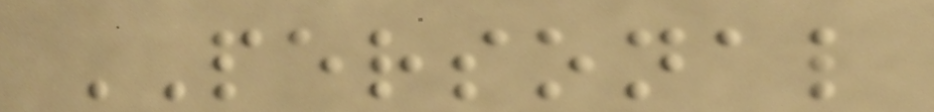PERSONAL
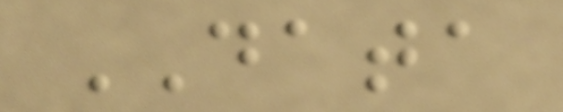DATA
